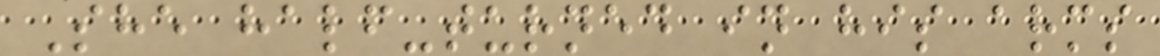She half-turned in his arms
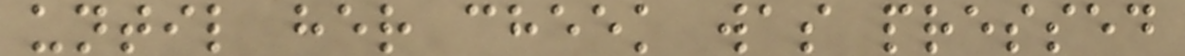until her cheek was pressed
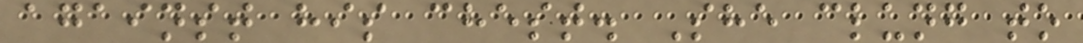against his chest. She clung to
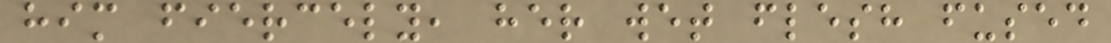him fiercely, her wet flesh fused
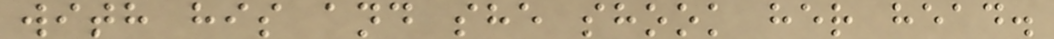with his and she shook her head.
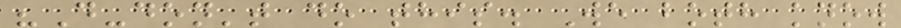"D-don't do this. We both know
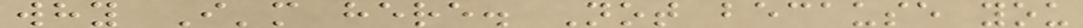why I'm here. Not because you
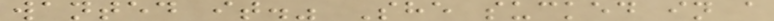wanted it." She sucked in a
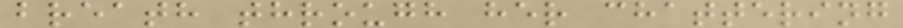breath through her chattering
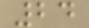24
